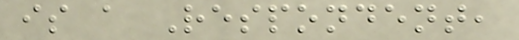is a Respondent,
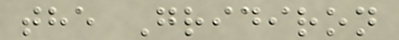the Gridiron
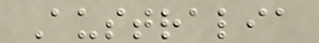Australia
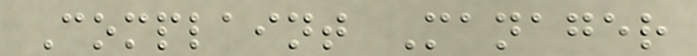Complaint Manager
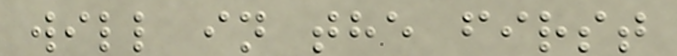will in the first
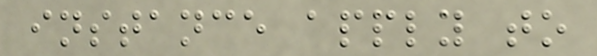instance apply to
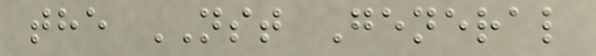the NST General
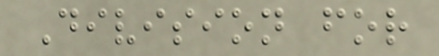Division for
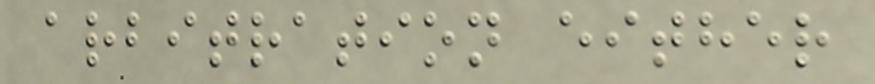arbitration either
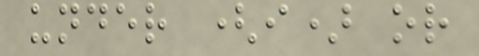under (i) or
